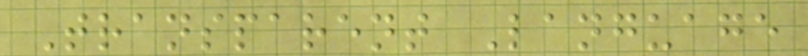Transparent Language
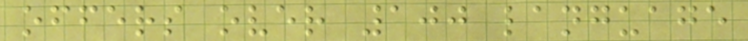offers over 100 language
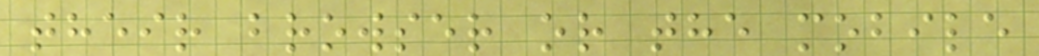their browser or the mobile
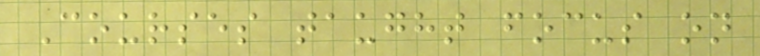Courses taught focus on
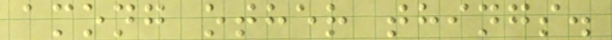among other things.
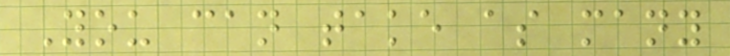You can take as many
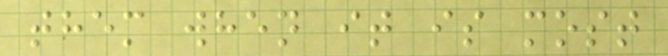them when it is most
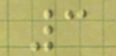3
